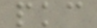pkc
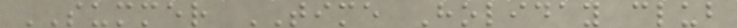SUMMER TIME Holiday club
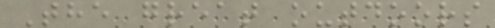The great outdoors
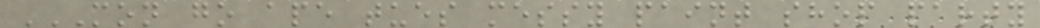MON GO APE TUES MESSY PAINT SHOP PARTY
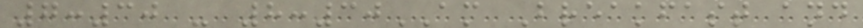7:30 - 8:30AM Breakfast and
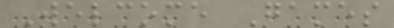Welcome Games
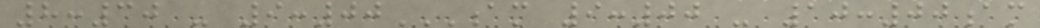8:30 - 9:00AM 9:00 - 10:00AM
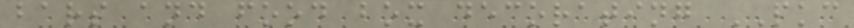bars and food box decorating PKC
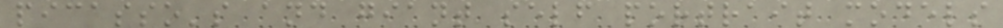picasso's and giant self portrait models
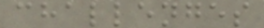challenges
